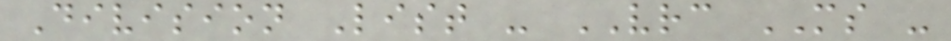Division List - VRC MS -
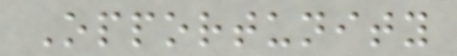Opportunity
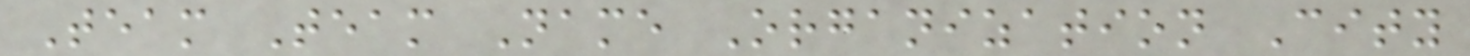Team Team Name Organization City
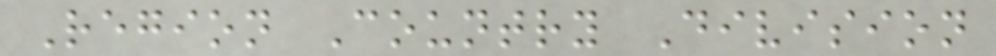Region Country Division
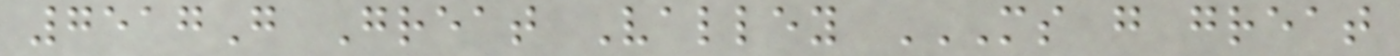7517G Great Valley MS G GREAT
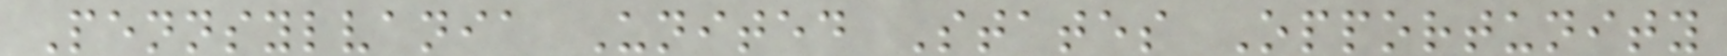Pennsylvania United States Opportunity
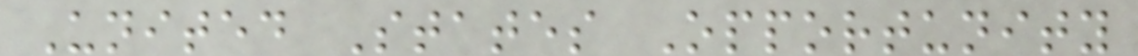United States Opportunity
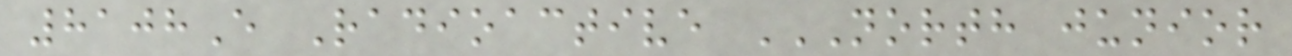8108E Radioactive NORTH JUNIOR
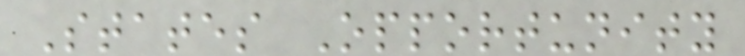States Opportunity
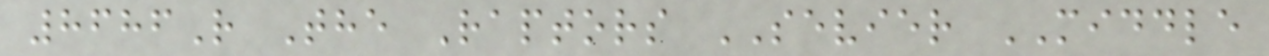8686R The Raptors SEVIER MIDDLE
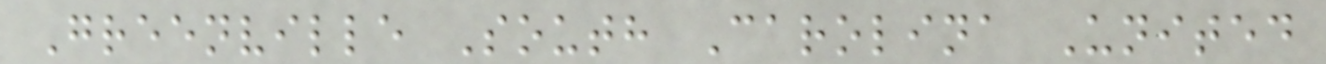Greenville South Carolina United
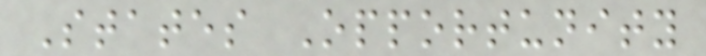States Opportunity
